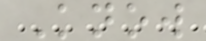Know
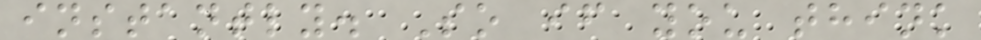instantly. So if you think
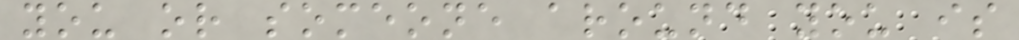you or someone around you is
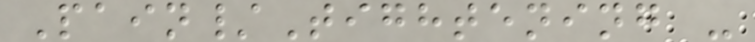Pain/Tightening -
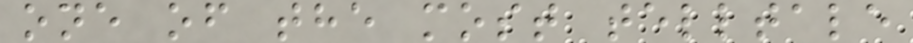one of the most telltale
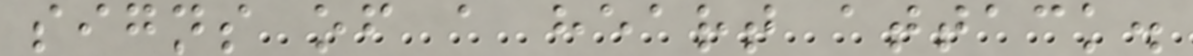signs of a heart attack.
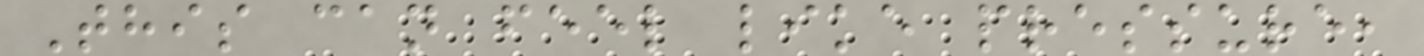This can feel like pressure,
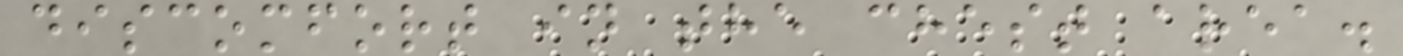discomfort in the chest area.
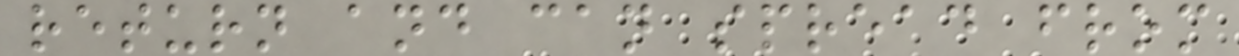return and can spread from
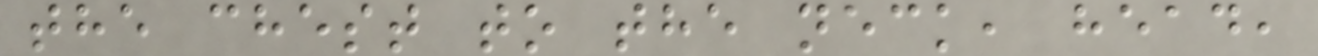the chest to the neck, head,
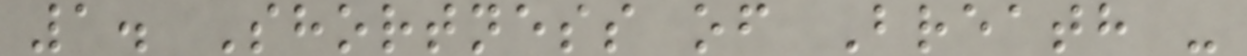1. Shortness of Breath -
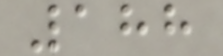188
